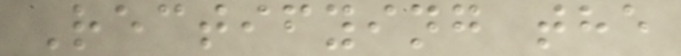Rectifying the
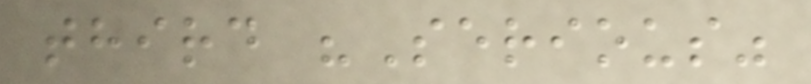third "Serious"
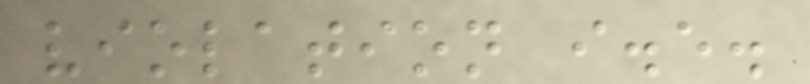violation i.e.
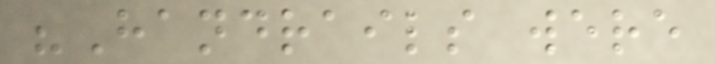"Handrails were
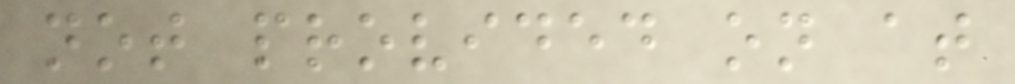not provided on at
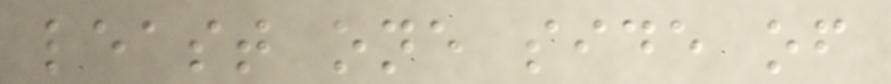least one side of
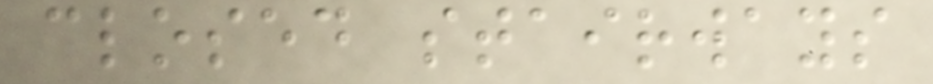closed stairways
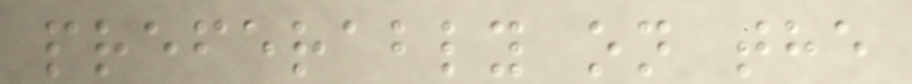preferably on the
